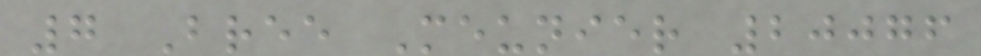7 Bree Meunier 20076
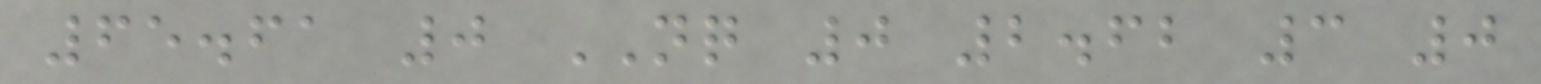65.61 0 NQ 0 2.62 3 0
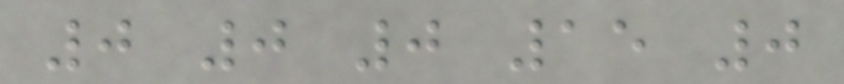0 0 0 15 0
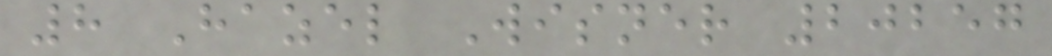8 Hazel Wisner 20257
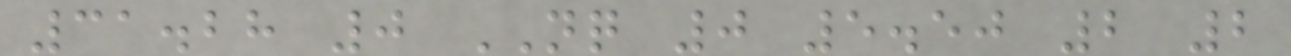31.28 0 NQ 0 5.50 2 2
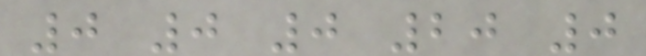0 0 0 20 0
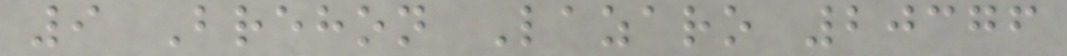9 Brehon Lazaro 20376
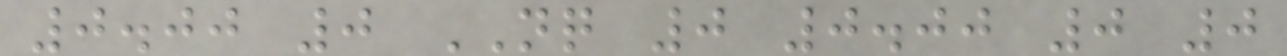0.00 0 NQ 0 0.00 0 0
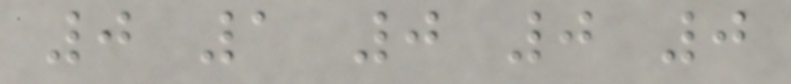0 1 0 0 0
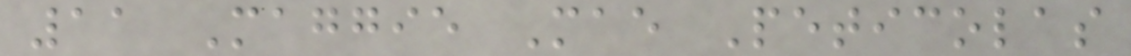11 Maggie Mae Peticolas
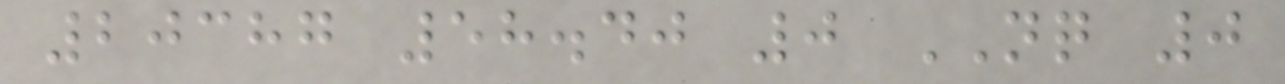20387 58.40 0 NQ 0
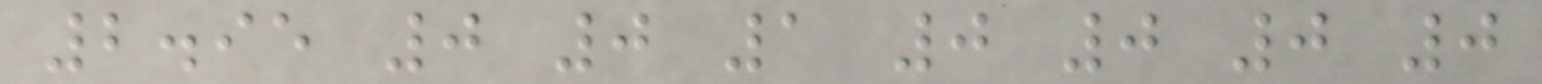2.95 0 0 1 0 0 0 0
